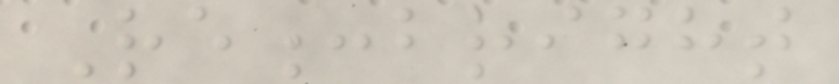Re:bright
